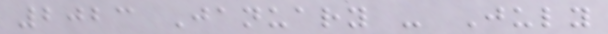2023 January - July
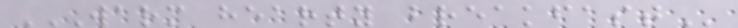WARM HEARTY BREAKFAST
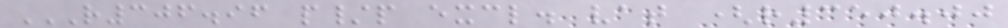R306.96 P/P EXCL. VAT (R350.00
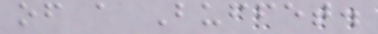of a Buffet.
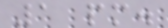1 pm.
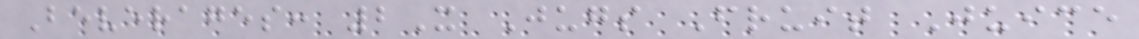Beverages: 2X Jugs Fruit Juice
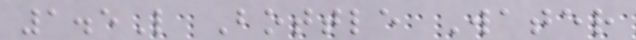1.5L Bottle Water
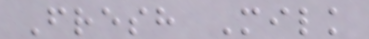Fresh Milk
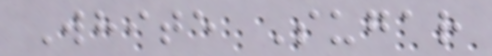White Sugar
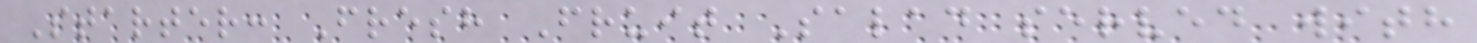Starter: Fresh Fruit Salad served with
